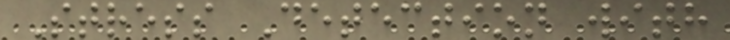Stress Detection with
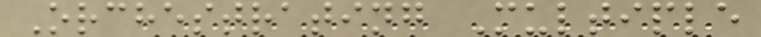Orchestrating Multiple
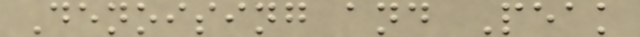Denoising and Peak
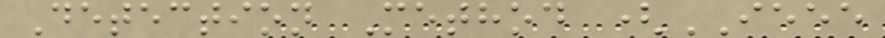Detection Method (IEEE
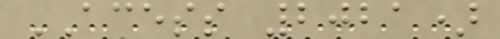ACESS 2021)
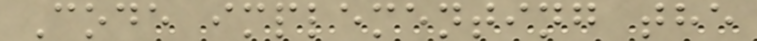Code implementing the
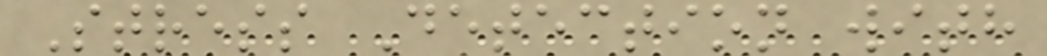Stress Detection with
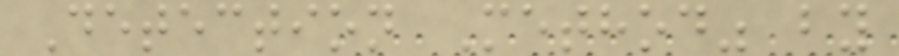Detection Method" by
